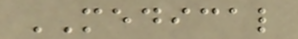MEDICAL
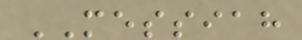MESSIAH
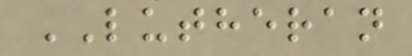LUTHERAN
